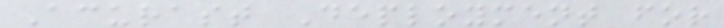Acurast Deployment for
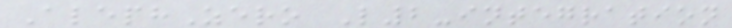AlephZero L2-integration
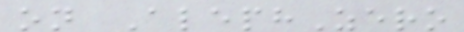on AlephZero
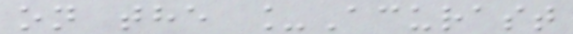on the _Acurast
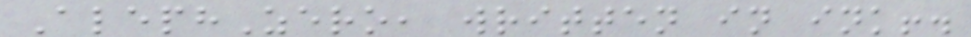AlephZero, written in ink!.
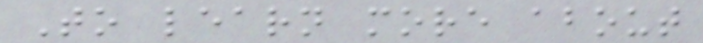To learn more about
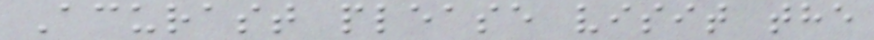Acurast please visit the
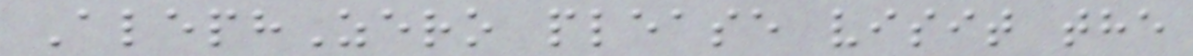AlephZero please visit the
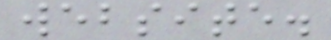website.
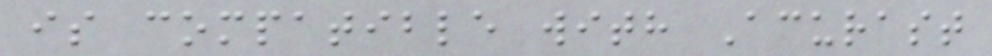is compatible with Acurast
